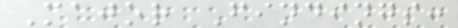Major Findings:
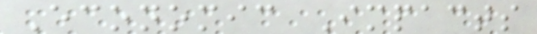Economic Impacts
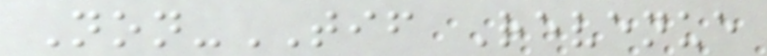Non-TIF Revenue
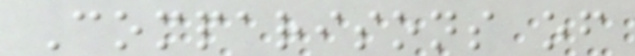Comparisons of
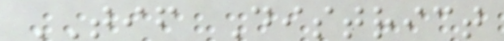TIF District
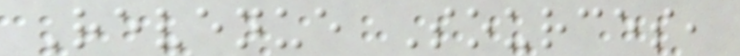Revenue Sources,
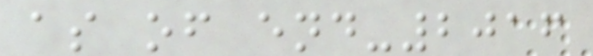as of end-2016
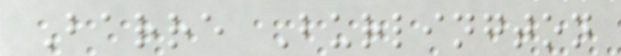Barre Burlington
